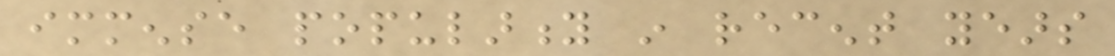immense popularity in recent years
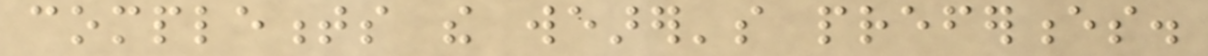complements the wearer's preferences.
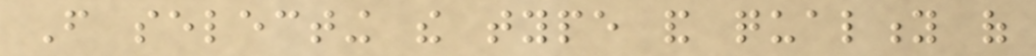From selecting the type and quality of
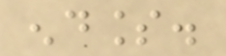endless.
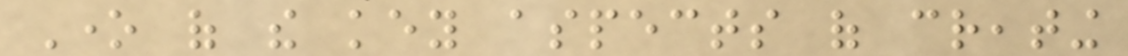One of the key aspects of creating
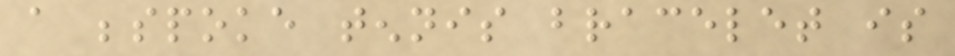a bespoke tennis bracelet is
